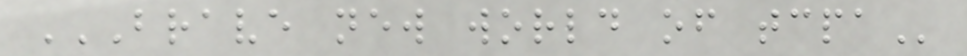BRAVE NEW WORLD OF TCPA
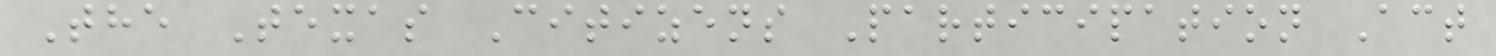The Texas Citizens Participation Act
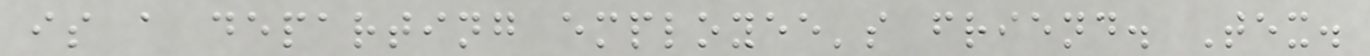is a departing employee's friend. Tex.
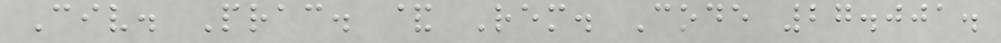Civ. Prac. & Rem. Code 27.001.
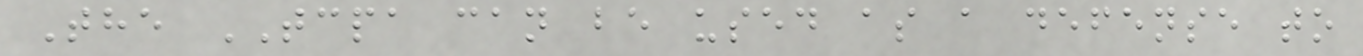The TCPA can be used as a defense to
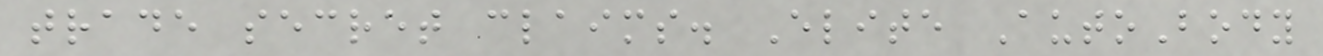trade secret claims. Elite AutoBody
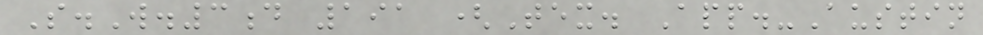S.W.3d 191 (Tex. App.-Austin
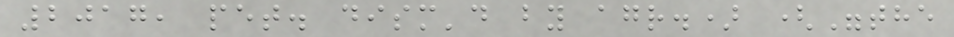2017, pet. dism'd by agr.) ("the
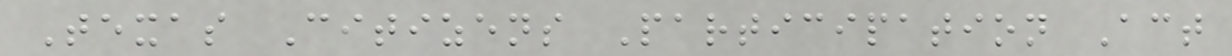Texas Citizens Participation Act
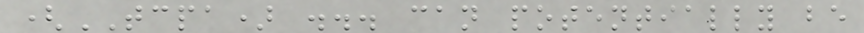(TCPA) ... can potentially be
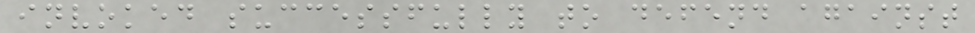invoked successfully to defend against
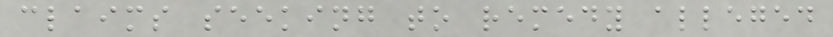claims seeking to remedy alleged
